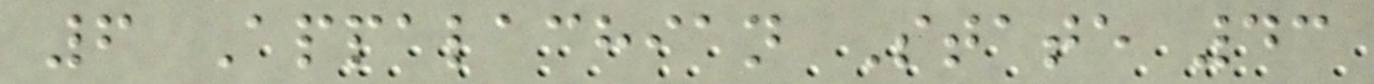6 Appalachian State 43
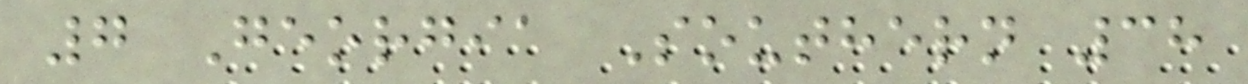7 Georgia Southern 38
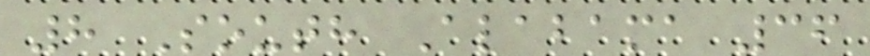8 South Alabama 36
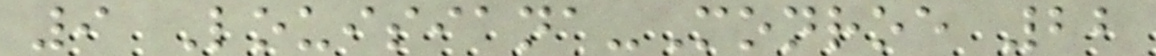9 Louisiana-Monroe 22
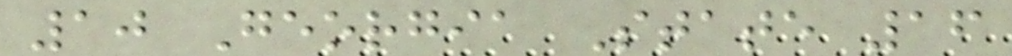10 Georgia State 16
